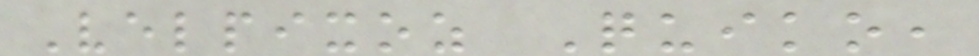Velpixoz Quiko,
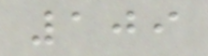109
